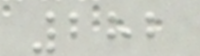282
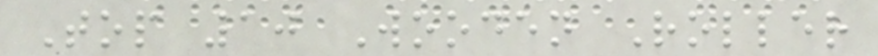Top 10 Wooden Roller
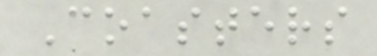Coasters
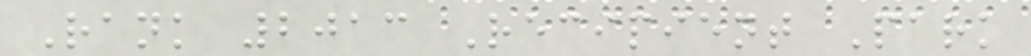Rank 2013 Recipient Park
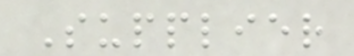Supplier
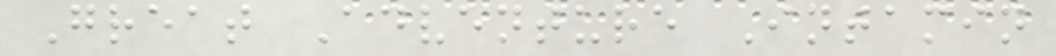Great Adventure Intamin
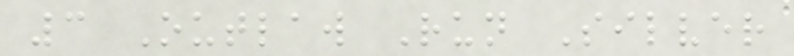3 Outlaw Run Silver
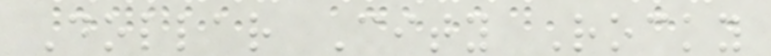Dollar City Rocky
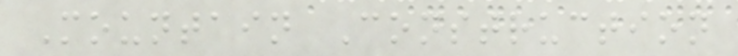Mountain Construction
